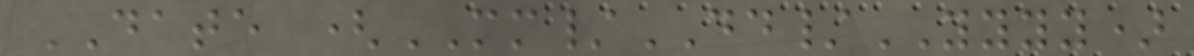DATE (MM/DD/YYYY)
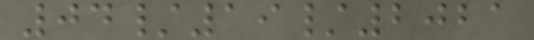04/19/2021
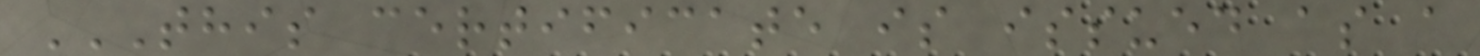THIS CERTIFICATE IS ISSUED AS A
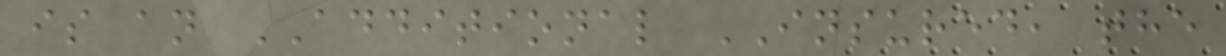is an ADDITIONAL INSURED, the
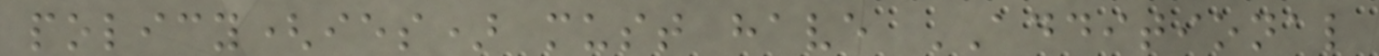policy(ies) must have ADDITIONAL
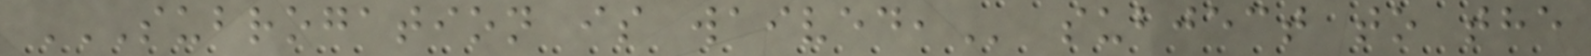SUBROGATION IS WAIVED, subject to the
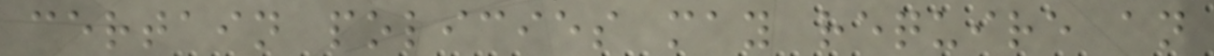certain policies may require an
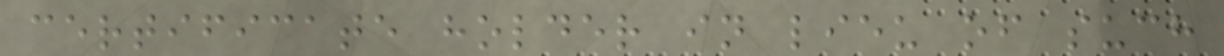certificate holder in lieu of such
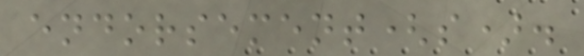endorsement(s).
